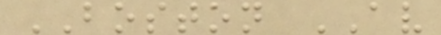BOSTON AV
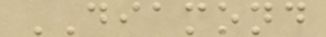DIAMOND
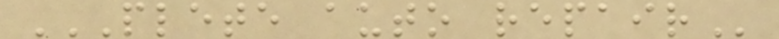PLETE AUTO REPAIR
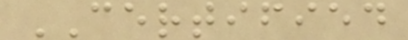CERTIFIED
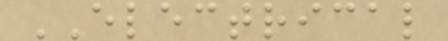ELECTRICAL
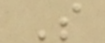S
